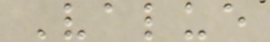Value
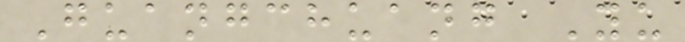Guangchuang Yu
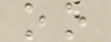oo
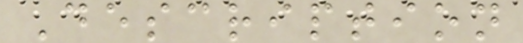Description
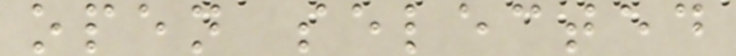open selected
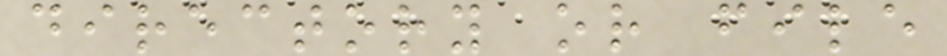directory or file
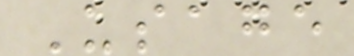Usage
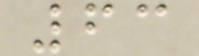63
